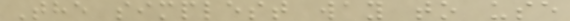The simplest way to use
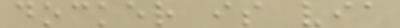docker is via
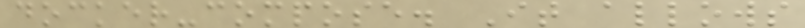docker-compose. It allows
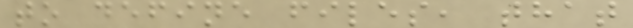to define files, that
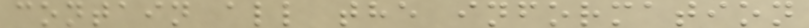contain all the information
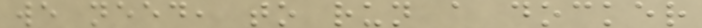we need, to run a docker
